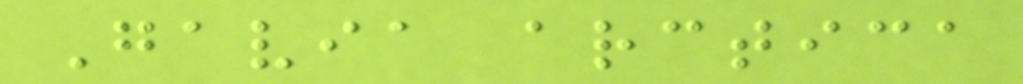Gavia arctica
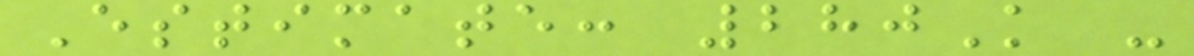Estimate: 280K -
